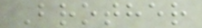Brother
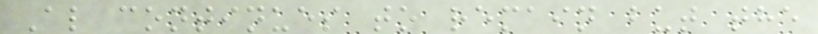Al continues to remain but the
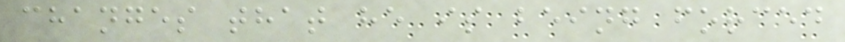changes that he is being forced
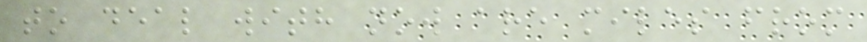to deal with now are miles from
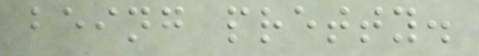being pretty.
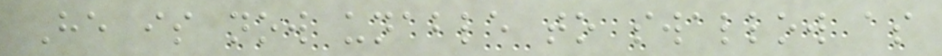He is now unable to swallow as
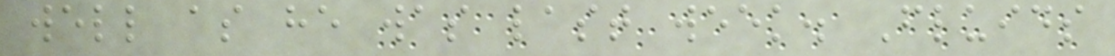well as he was last week. Fluids
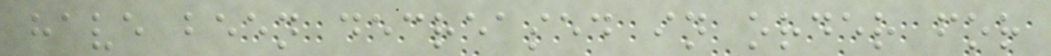have been decreased in order for
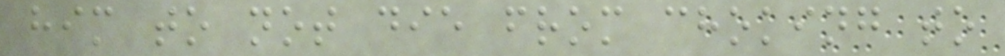him to not die from choking to
